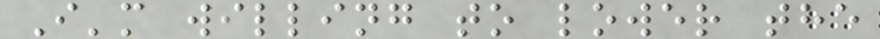I'm willing to lower the
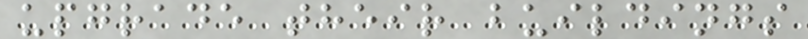upgrade their buildings
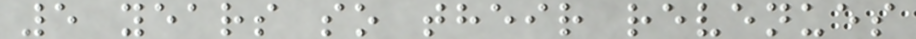5 years so their revenues
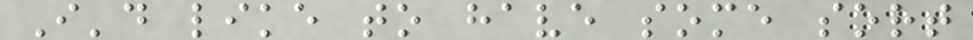I'd like to have some sort
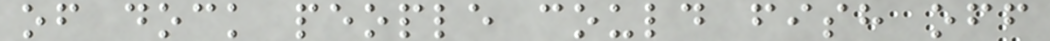of dock people could fish off
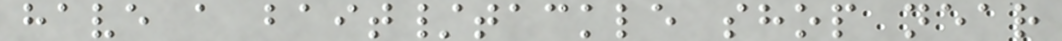have a bait/tackle shop near
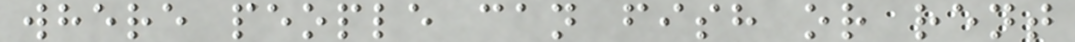where people can fish or rent
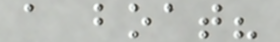a boat?
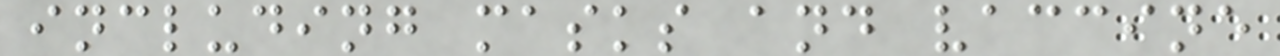including masks and vaccine
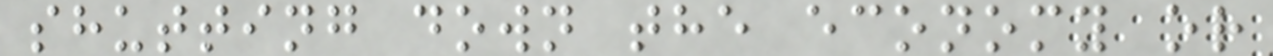shutting down the economy or
